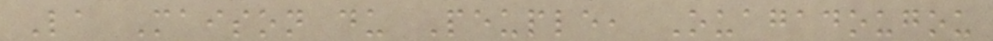La Maison du Peuple, Ouagadougou
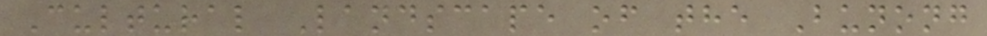Cultural Landscape of the Bunong
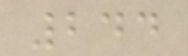244
